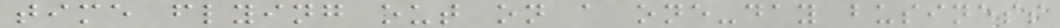time flying out on a one-day business
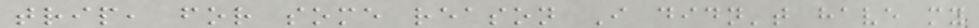trip, for some reason I didn't have my
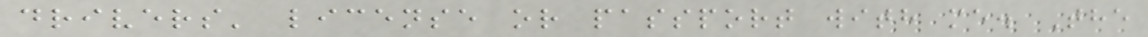drivers' license or passport with me. The
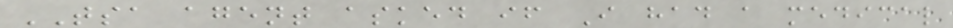TSA agent asked if I had a medical
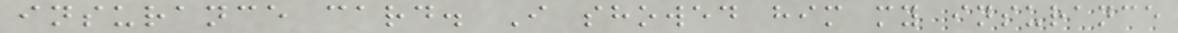insurance card. I showed him my insurance
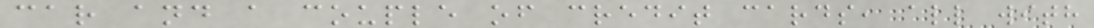car and a couple of credit cards, all with
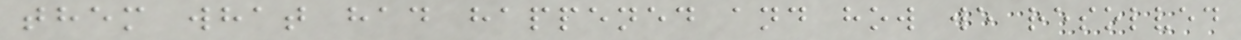them what had happened and how we resolved
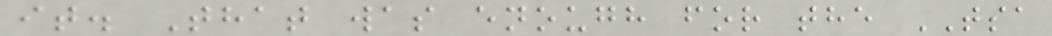it. That was enough for the TSA
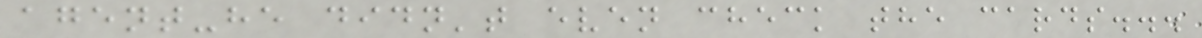agent-he didn't even check the cards...
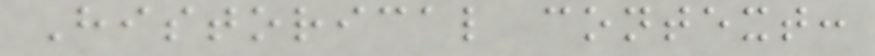Historical context:
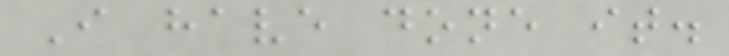I have done it.
